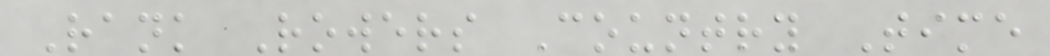Rank Rowers Country Time
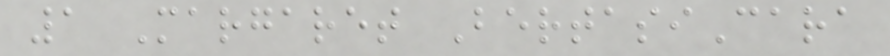1 Margaret BertasiCara
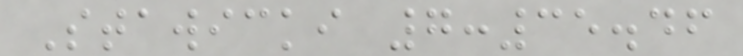Stawicki 7:35.46
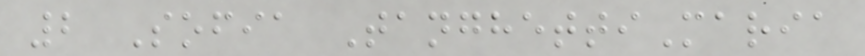2 Sofia TanghettiMaria
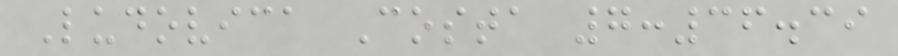Ludovica Costa 7:36.39
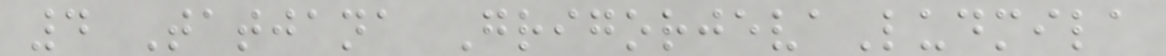4 Tatjana GrigorjevaLudmila
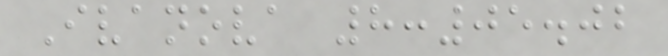Ivanova 8:05.02
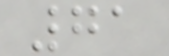71
